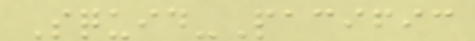Squid-Pacific
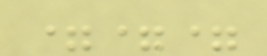===
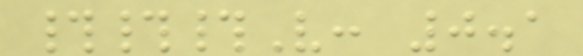###V: 0.1
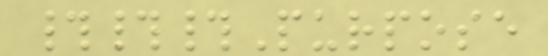###Purpose
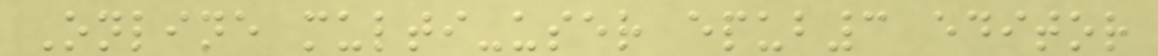Online multi-user epub3 editor
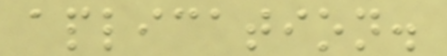aplication.
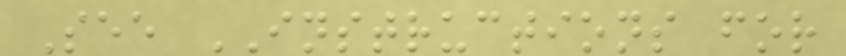See INSTRUCTIONS for
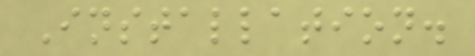Installation.
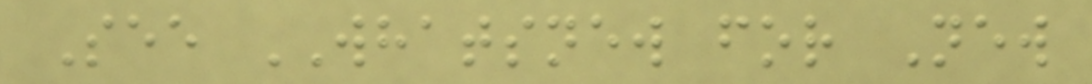See WHATSNEW for New
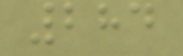284
